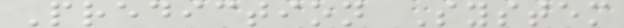Prediction System
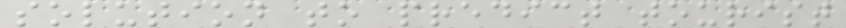solution to predict tourist
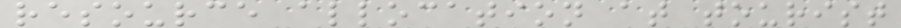resource allocation at tourist
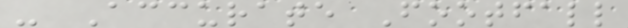- Accurate Footfall
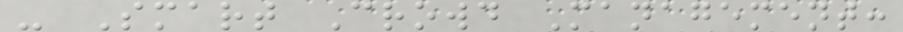- Smart Crowd Management:
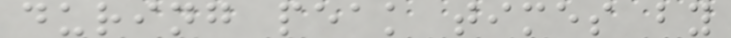during peak times by
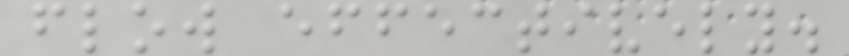flow effectively.
